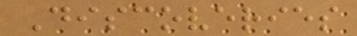Discoveries
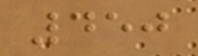450
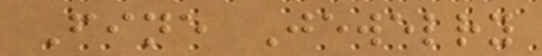Fine Jewelry
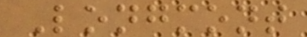Longmont
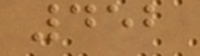452
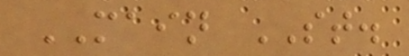MAIN ST.
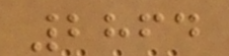2864
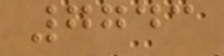7743
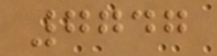7747
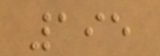195
